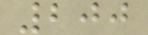200
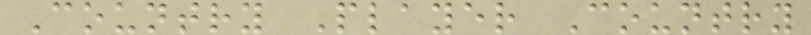Country Player Country
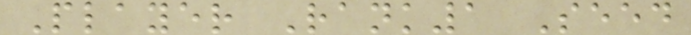Player Rank1 Seed
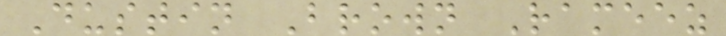Dustin Brown Rameez
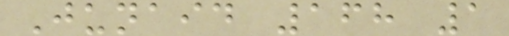Junaid 168 1
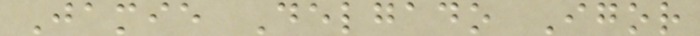Jamie Delgado Igor
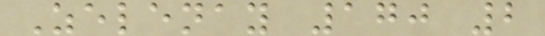Zelenay 170 2
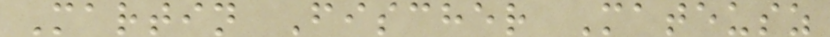Martin Fischer Mateusz
